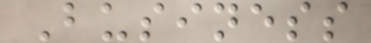Business
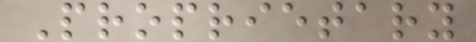Proprietary
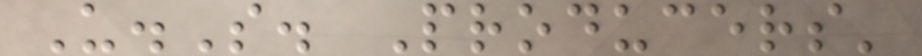U.S. Producers'
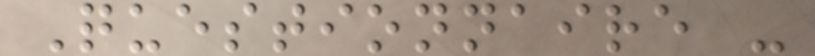Questionnaire -
